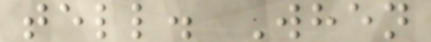tell. When
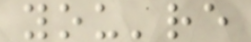you're
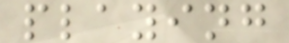playing
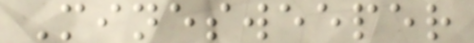Minesweeper
